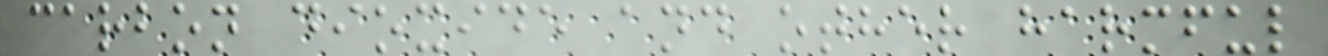carbon dioxide and other harmful
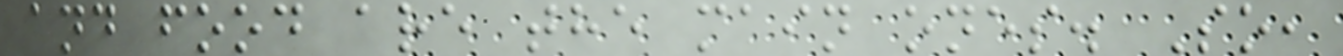and food are the main ones. So,
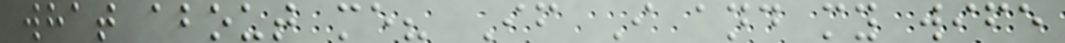what about me? If I and my wife
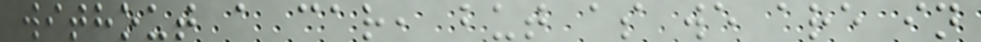without a car, but as we are in
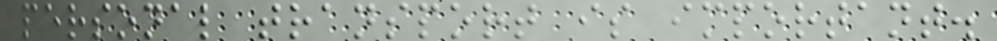personal transport is important.
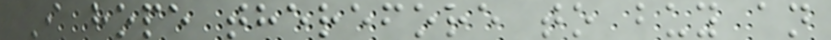I hope therefore to buy an
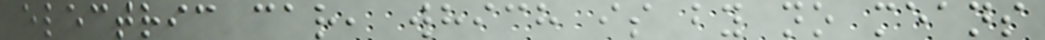electric car, which is by no means
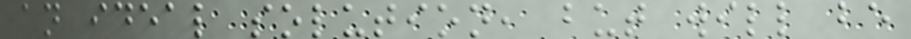an ideal solution, but will be
